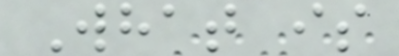What is
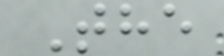The
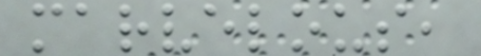marvelous,
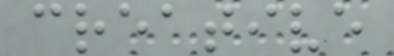creative
